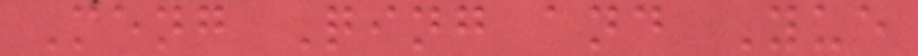Meng Qing and Yue
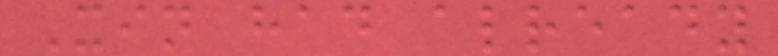Xin had already
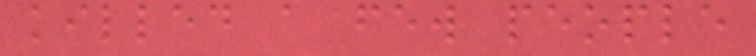killed a few people
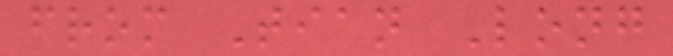from Tian Long
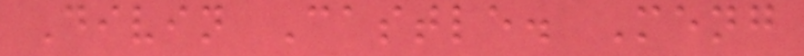Divin Castle. Meng
